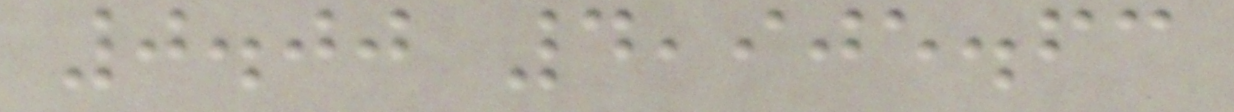0.00 4,905.63
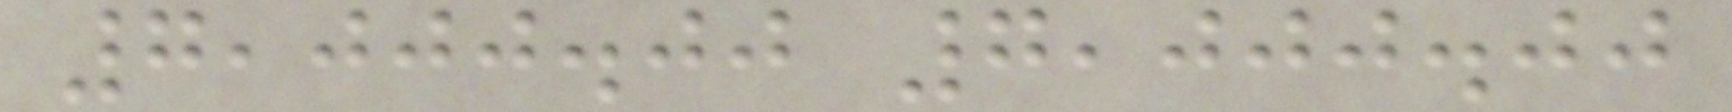7,000.00 7,000.00
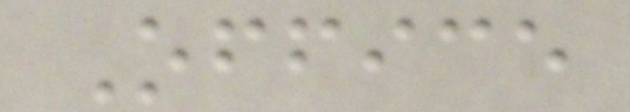Office
